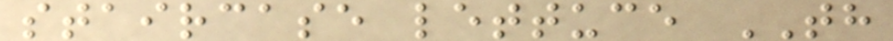staircase lettuce TH
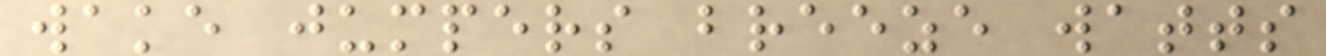wake jumpers breeze watts
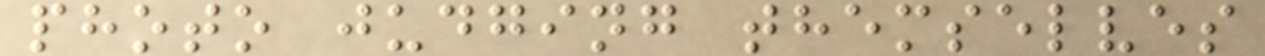photo judging themselves
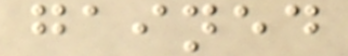gained
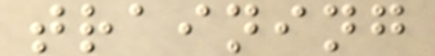training
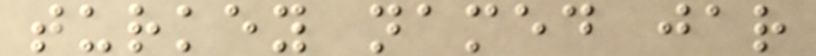turkey named jar
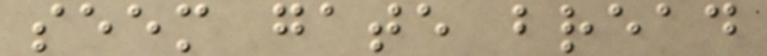seem gate bread
